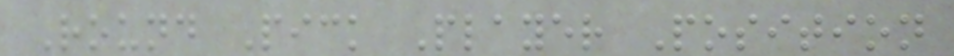Round Pick Player Position
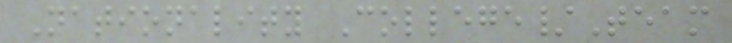Nationality College/Team
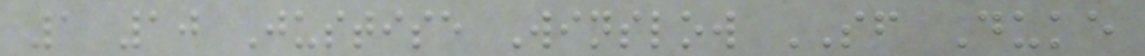1 10 Justise Winslow SF Duke
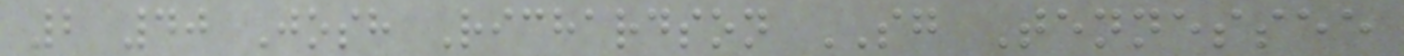2 40 Josh Richardson SG Tennessee
